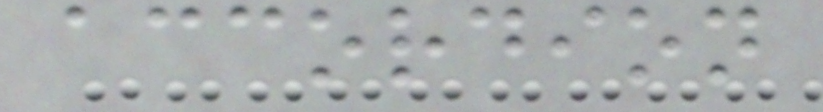accordion
